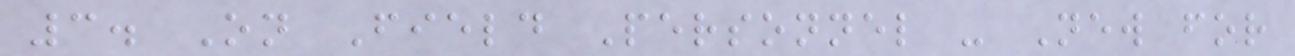3. On Field Personnel - New for
